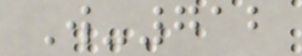W-712
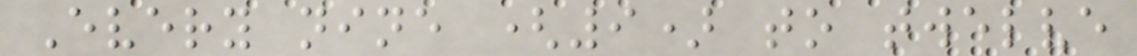Every nine (9) to twelve
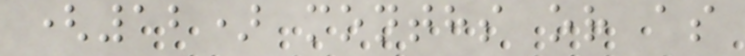(12) months or as
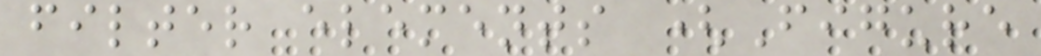filter elements (Figure
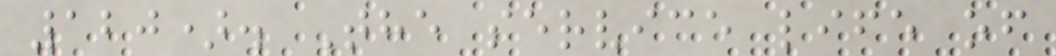120). The service life of
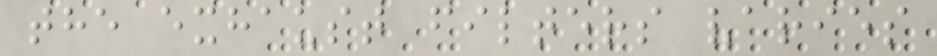the exhaust filters varies
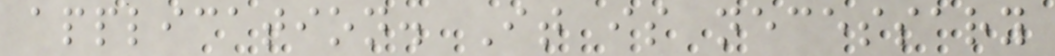application. It is necessary
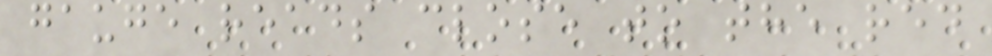gauge reads close to the red
